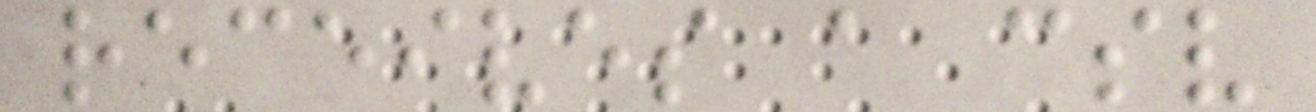receives a csv
